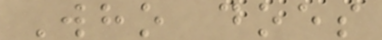Who does
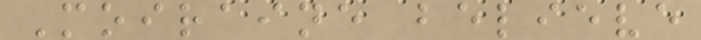Moiraine believe
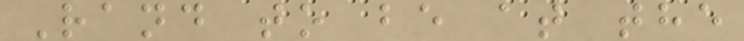Rand to be at the
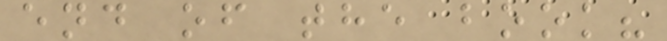end of the book?
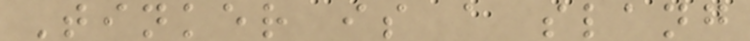Tinker is a slang
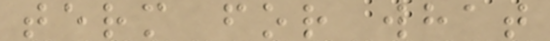term for what
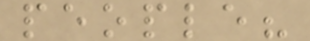people?
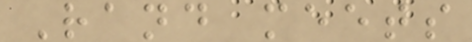Rand meets
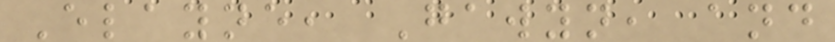Elayne, Gawyn, and
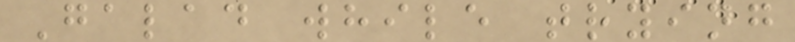Galad while trying
